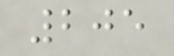205
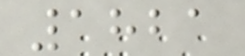1821
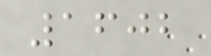1602
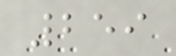259
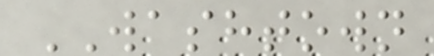WASHTOWN
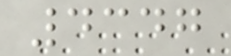4347
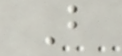B
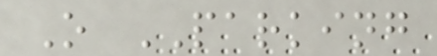O PARKING
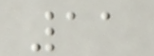11
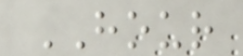HOUR
